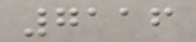7116
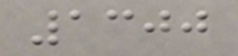1300
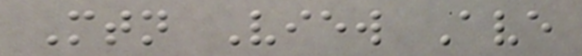Mtn View Ave
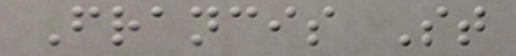Francis St
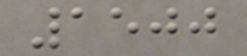1500
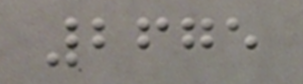2675
